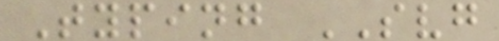Typing SVG
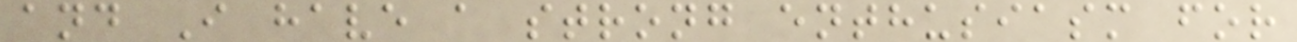and I have a strong enthusiasm for
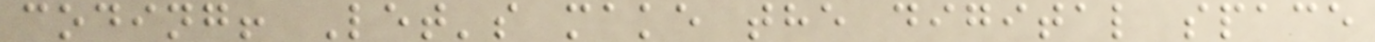coding! Let's make the digital space
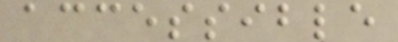accessible
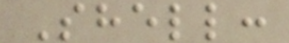Shell:
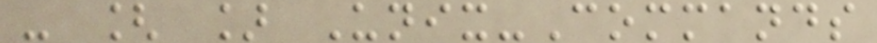- [ ] Unix-Commands
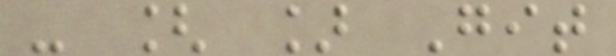- [ ] Git
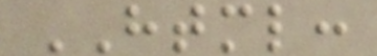HTML:
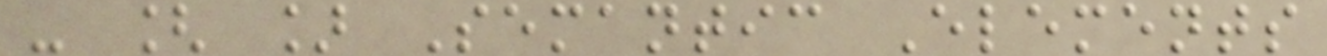- [ ] Semantic Elements
